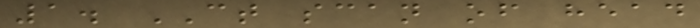1. CT scan of head
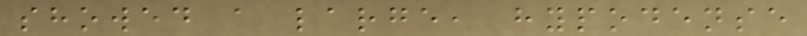showed a large, hypodense
